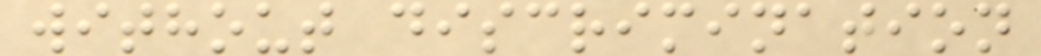without discrimination
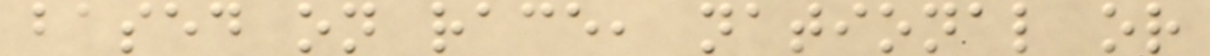based on race, national or
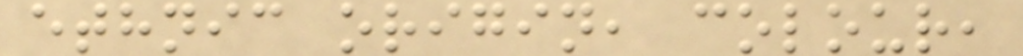ethnic origin, colour,
